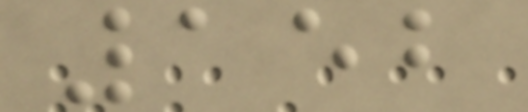152
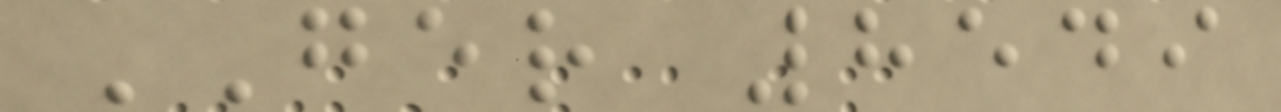GER 8549
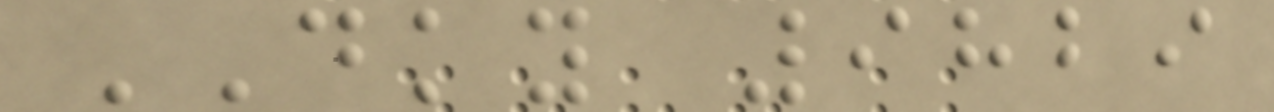DKY 9829
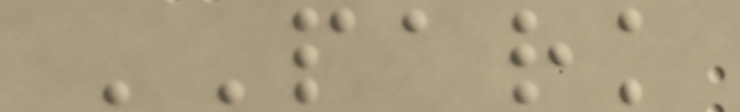PARK
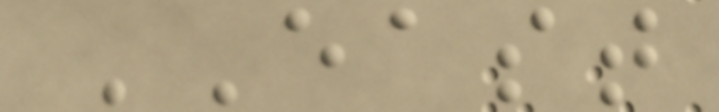EAST
